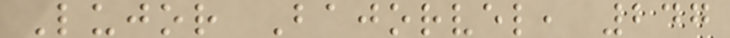Lujor Bajorvel, 247
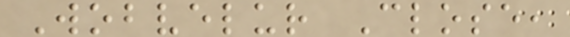Wobvelur Close,
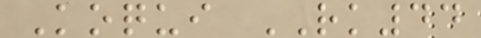Koqui RK44
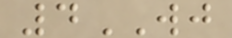4WJ
